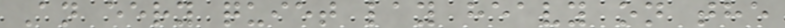An eery quiet lay heavy on the
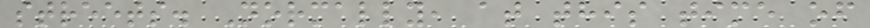streets. Normally, at this time of
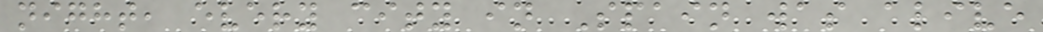night, every city in Spain was alive
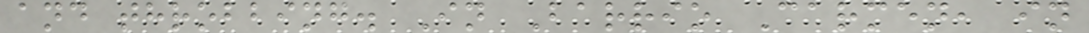and throbbing. In Barrio Carmen, in
